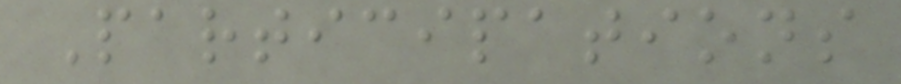Participations
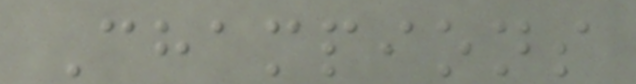Champions
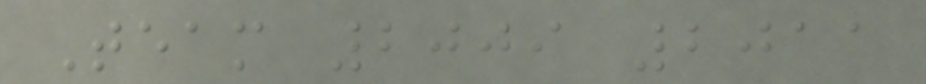Team 2009 2011
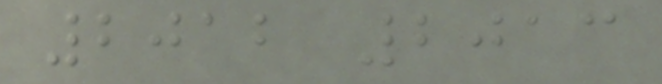2012 2013
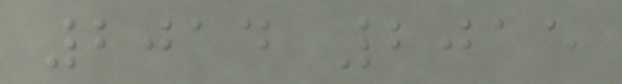2014 2015
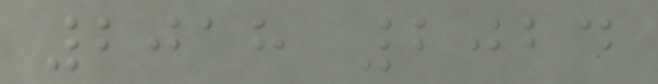2018 2024
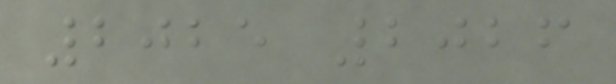2025 2026
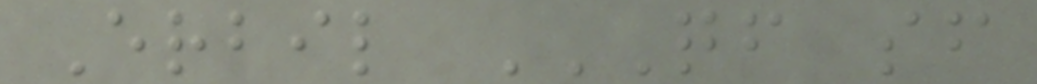Erbil QF SF
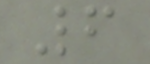6
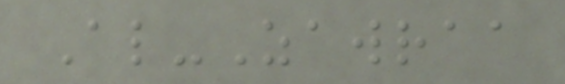Al-Zawraa
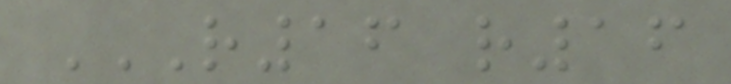R16 R16
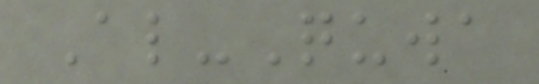Al-Quwa
